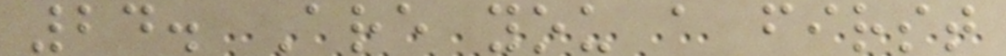24. Are you a first
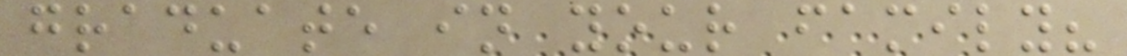graduate in your family?
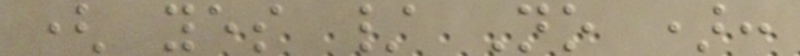( yes / No ):
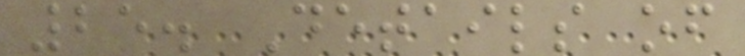25. Details of
